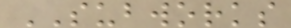SUBWORKS
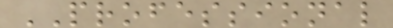PROFESSIONAL
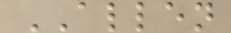ALLEN
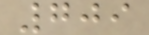709
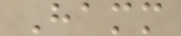Hamm
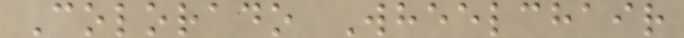Colorado Wheelchair
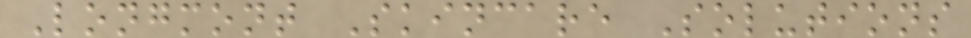Longmont Skincare Solutions
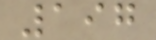197
